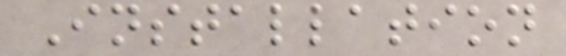Installation
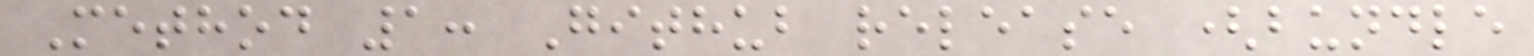Method 1: Github release (bundle
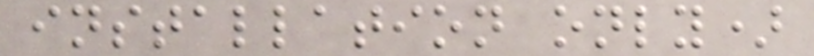installation only)
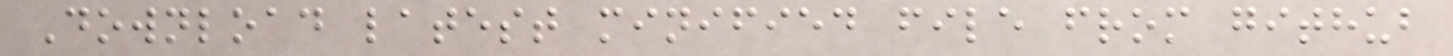Download latest minified file from github
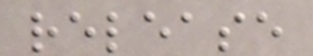release
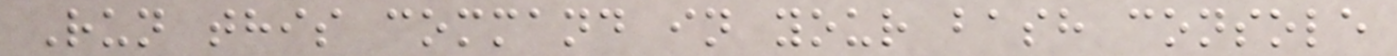Run this command in your bash console
